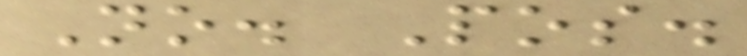No. Pos.
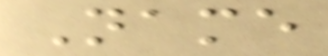Name
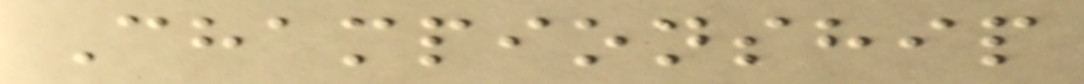Championship
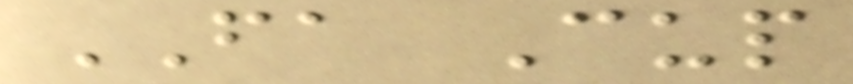FA Cup
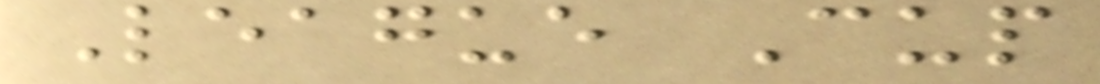League Cup
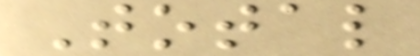Total
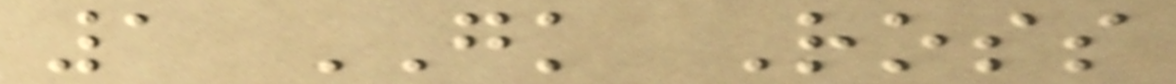1 GK Ross
